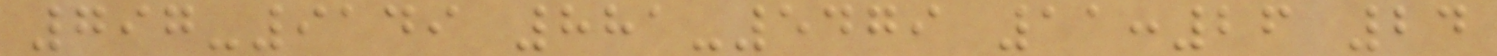797-9149 881-5479 11:26 24
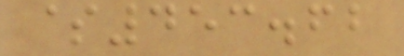$453.62
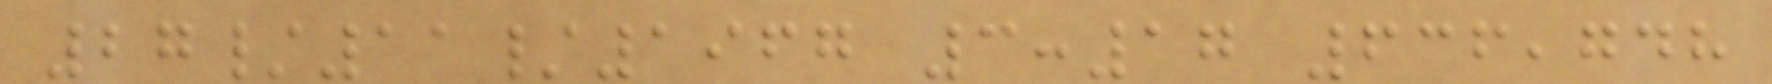27/11/1967 3:17 636,748
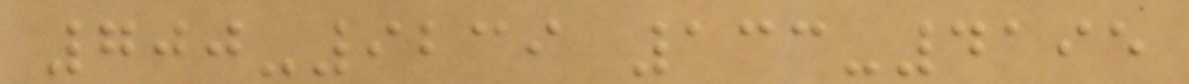700-9239 133-4195
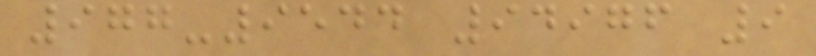977-9544 94976 9
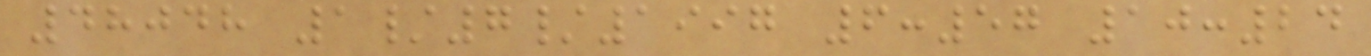48048 1/7/1997 6:57 10:24
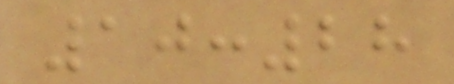10:28
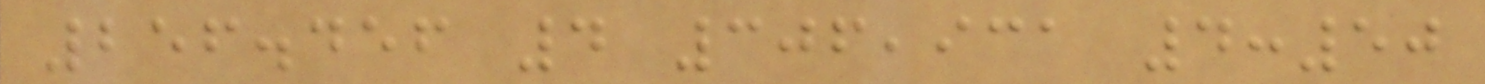256.456 4 306,931 4:50
